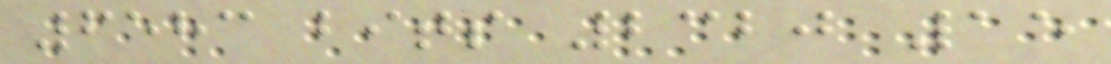6583 bits 2320 15
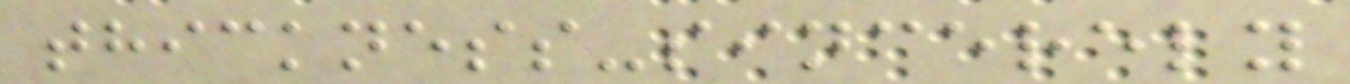thickness-sincerely
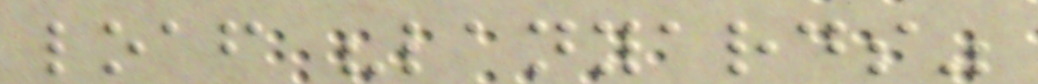loaf "lanyards"
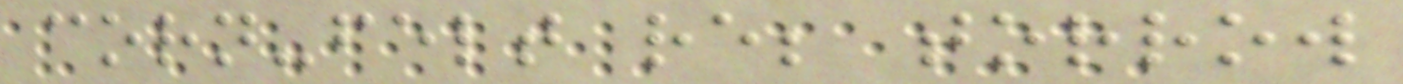corn-felt re; torrow
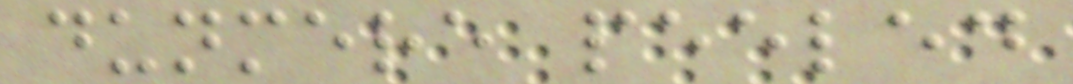dunmere peeled
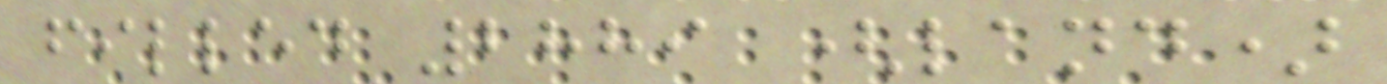filled 2889 (land)
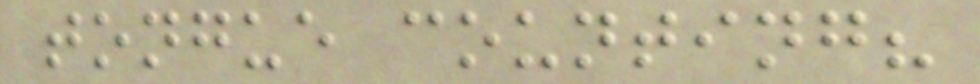tongue counting?
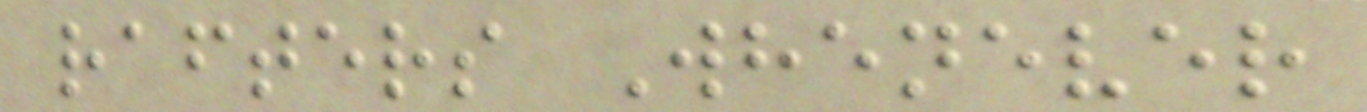rafters Whenever
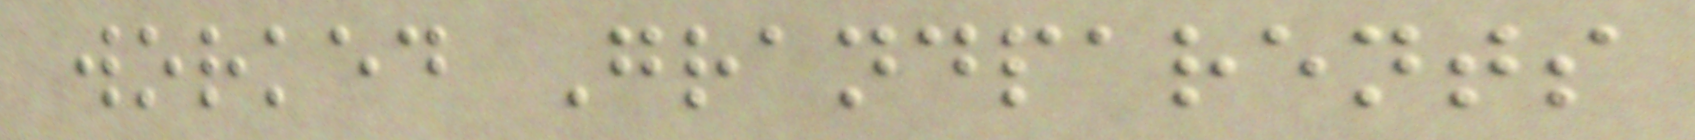worked Grandparents
